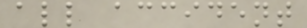all accident
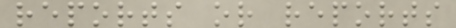reports or reports
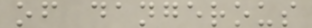of dangerous
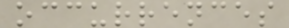occurrences
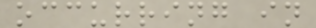occurring in
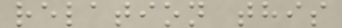relation this
